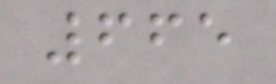665
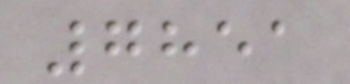7851
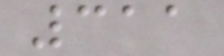311
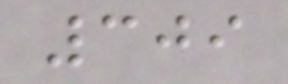309
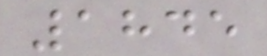1845
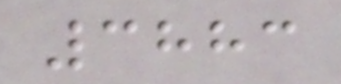3883
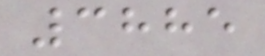3885
